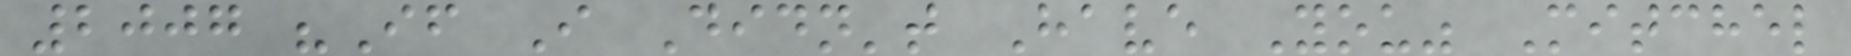2007 "If I Didn't Have You" Mitchel
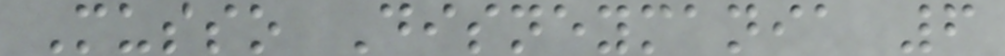Musso Disneymania 6
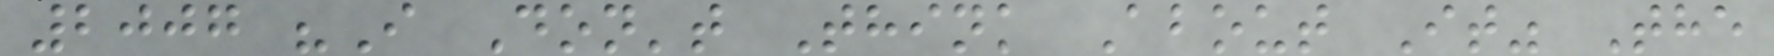2007 "I Don't Think About It" The
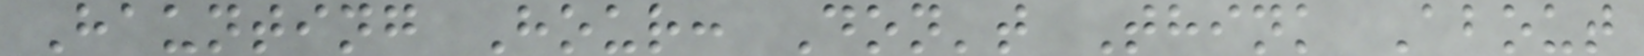Haunting Hour: Don't Think About
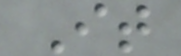It
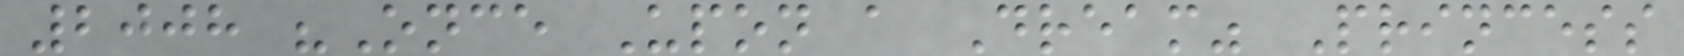2008 "Once Upon a Dream" Princess
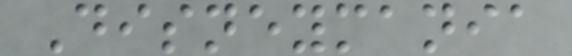Disneymania
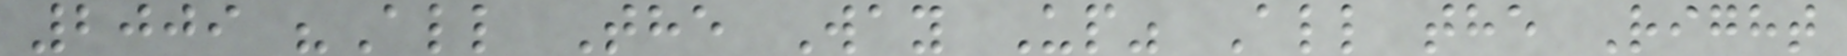2009 "All The Way Up" All the Right
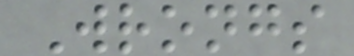Wrongs
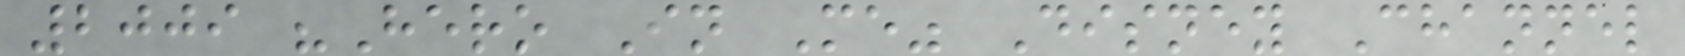2009 "Hero In Me" Disney Channel
